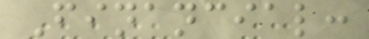Financial:
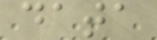data
